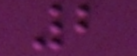2
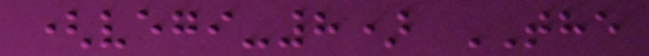(vegi-8) THE
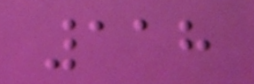118
